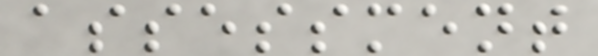assessment
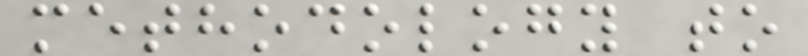methodology to
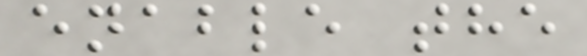enable the
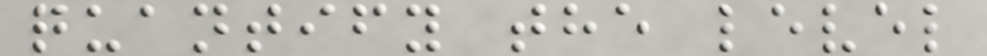quantify the level
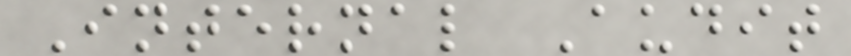Internal Audit
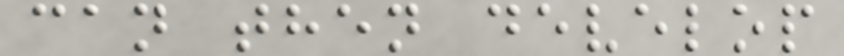can then develop
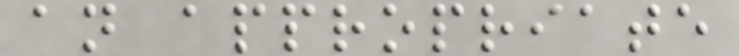an appropriate
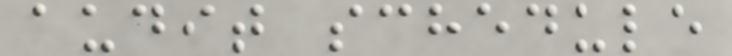audit schedule
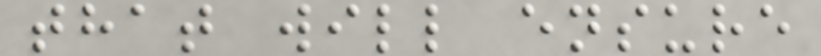that will ensure
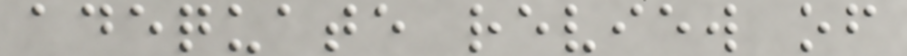adequate review of
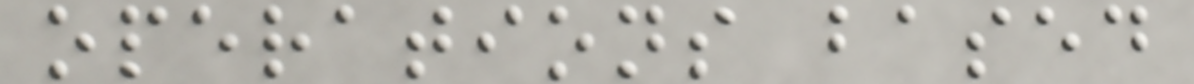operations based
